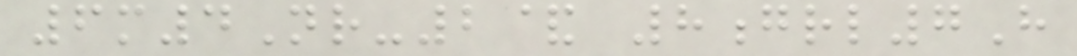6m4Nr-2& 8grl7H
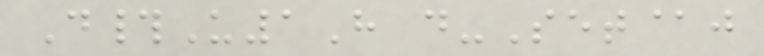D#U1H d-Set@j
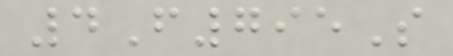4F795S
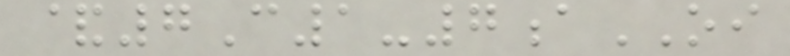&7C1-7aOI
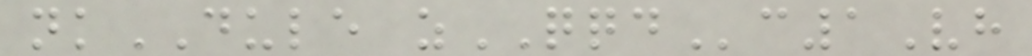nkDULE zQQDc1Vh
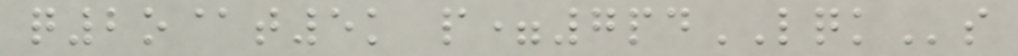q2o@t5k p=7pdLQKs
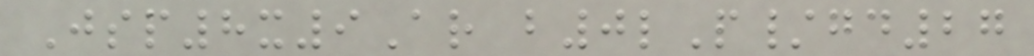Jsp8x9Ar b0lP/gd27
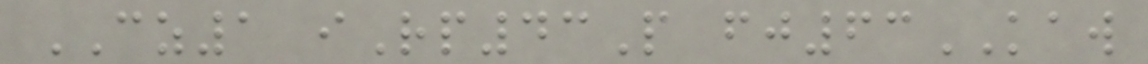CZ1 iRp43P fj63KAW
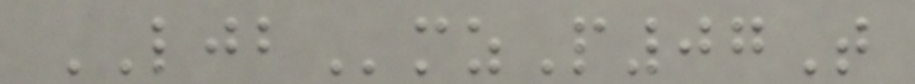LJBmzP07T
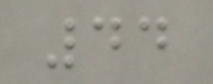44
